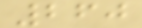260
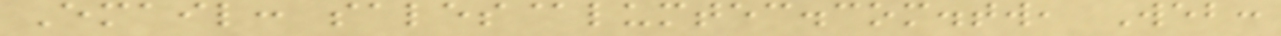Email: sales@lumtec.com.tw, Web:
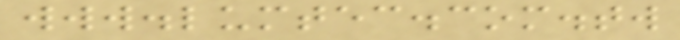www.lumtec.com.tw
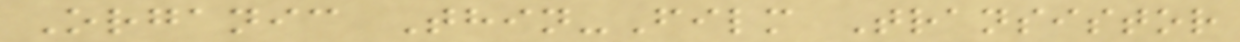Organic Thin-Film Transistor
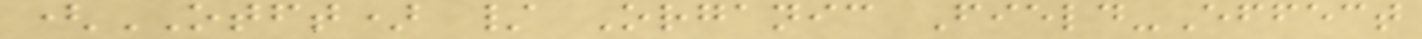(OTFT) / Organic Field-Effect
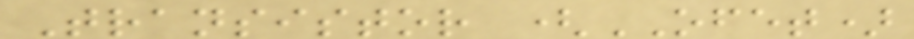Transistor (OFET)
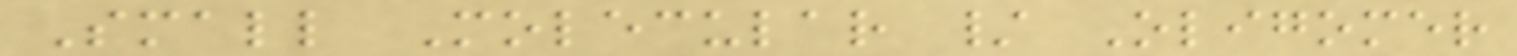Small Molecular / Oligomer
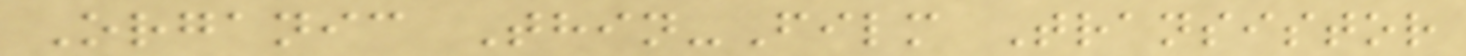Organic Thin-Film Transistor
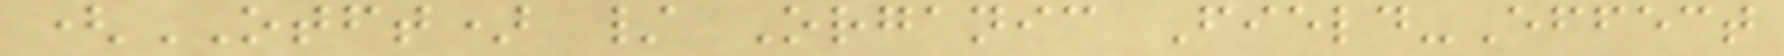(OTFT) / Organic Field-Effect
